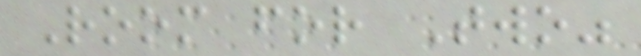Room for Two"
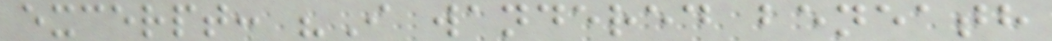excerpt: "I wandered beneath
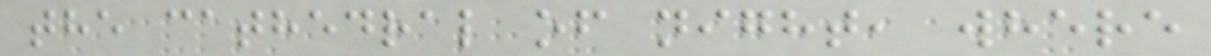the cathedral of night, where
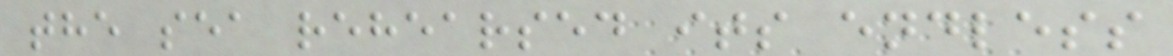the sea rehearsed its endless
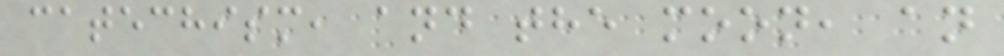catechism, and the moon, an
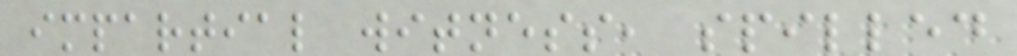impartial witness, spilled
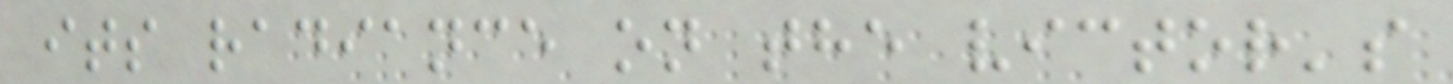its radiance on the victor's
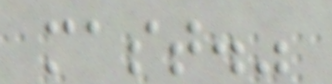mast."
